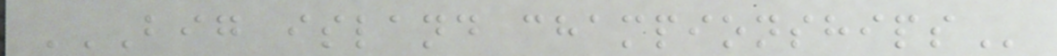BIG ISLAND CHAMPIONSHIPS
